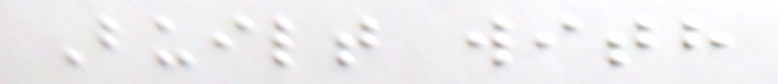Built with
